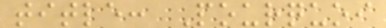title: Pourquoi
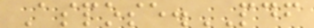Aspose.PDF
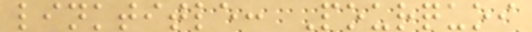linktitle: Pourquoi
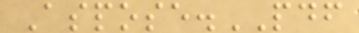Aspose.PDF
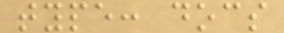type: docs
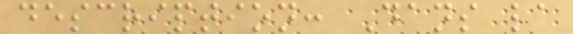description: Dans la
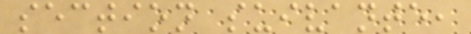section suivante,
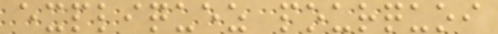expliquez pourquoi
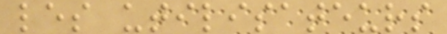les utilisateurs
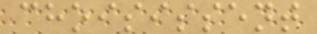choisissent
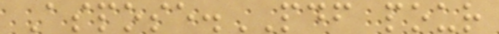Aspose.PDF pour
